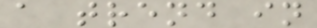a trend in
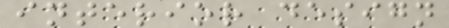interior design
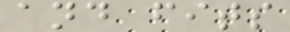and fits
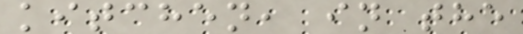kitchen, in the
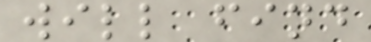will find
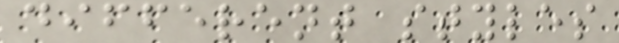different styles
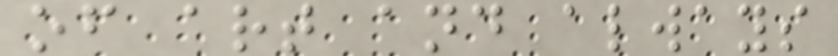of art and always
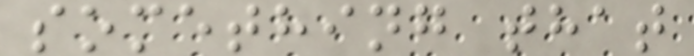something that
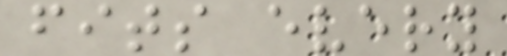fits every
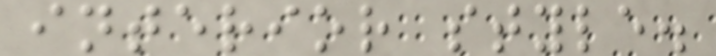interior style.
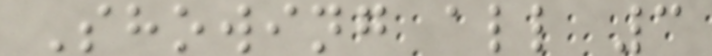Showing all 3
